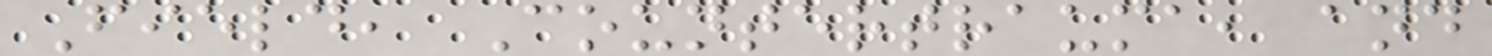Field, Countertrauma, and
